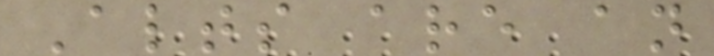Alts are an
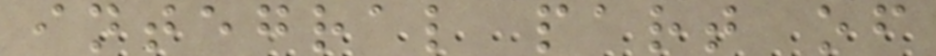integral part of
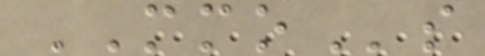MMOs
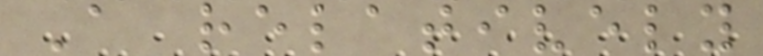A relatively
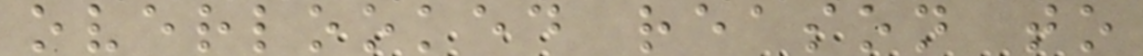overlooked reason to
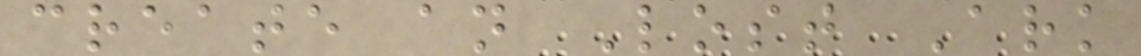create an Lost Ark
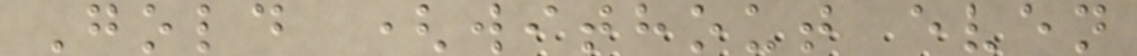Gold (without even
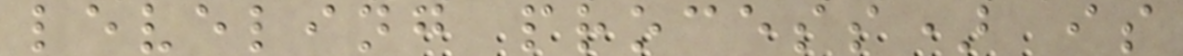leveling process) is
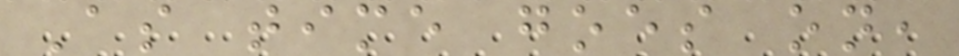As time goes on,
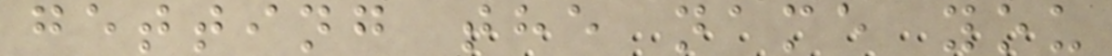getting the name you
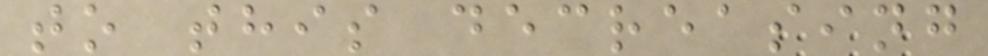to this decreasing
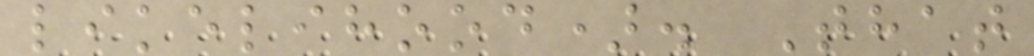likelihood). That
